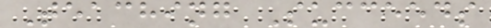Teaching Succeeds
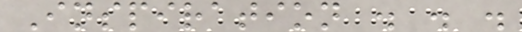Inspiration . . .
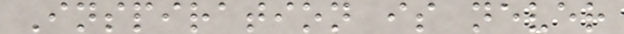Inspiration is never
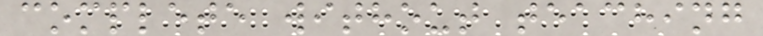complete without teaching
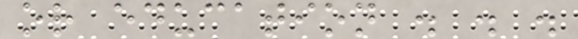or education . . .
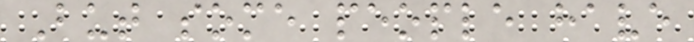But some people have
